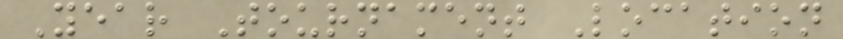Year Tournament Location
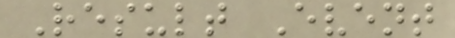Result Event
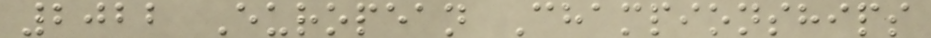2022 European Championships
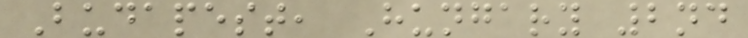Budapest, Hungary 2nd
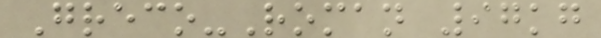Greco-Roman 97kg
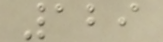129
